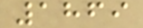1869
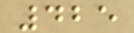425
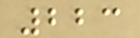223
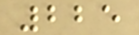225
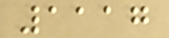1117
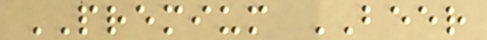PREMIUM BEER
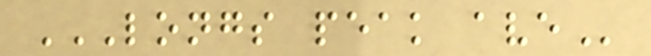LONGS PEAK AVE
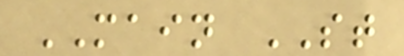MAIN ST
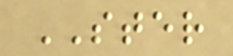STER
